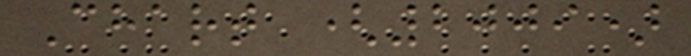Chart (2009)
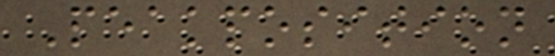Peakposition
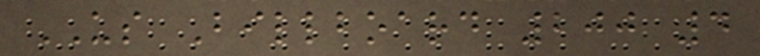US Billboard 200 4
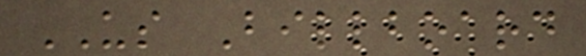US Billboard
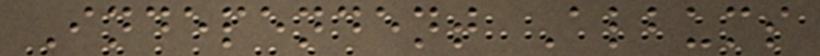Independent Albums
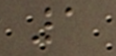1
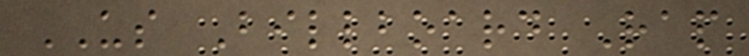US Billboard Rap
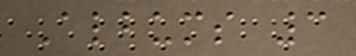Albums 3
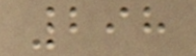298
